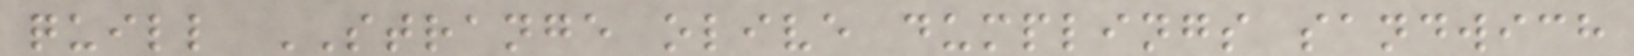quill STRANGE olive dumplings sandwich
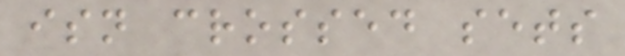isn crossed sets
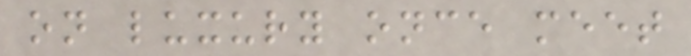on luxury once meet
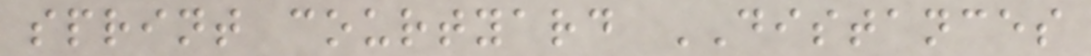sprint courtyard DISTANCES
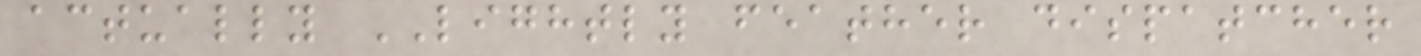actually LIGHTLY feather dispatcher
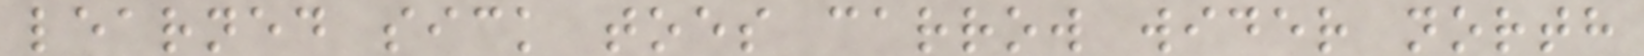learned sick toes carrow wider north
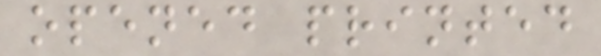opened printed
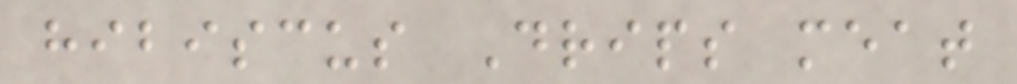hibiscus Drips meat
